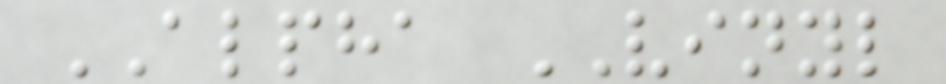ALPHA VINYL
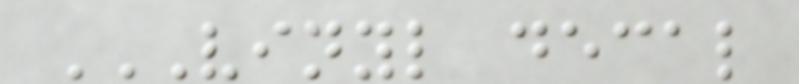VINYL DECAL
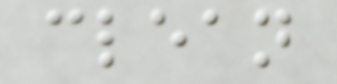clean
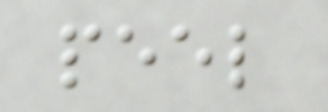peel
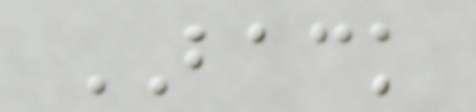BACK
